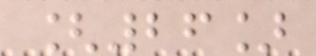[26]
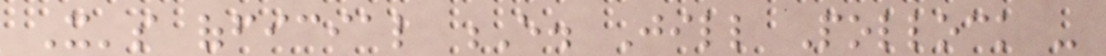It's official E. Jill Pollock -
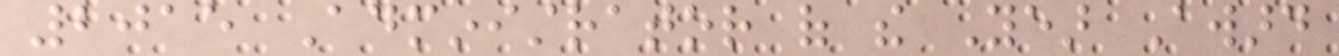2015 Administrator of the Year Award
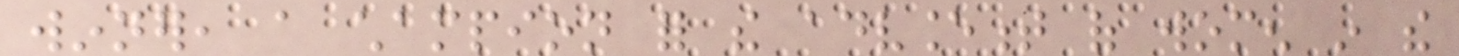winner, a champion for the advancement of women in the
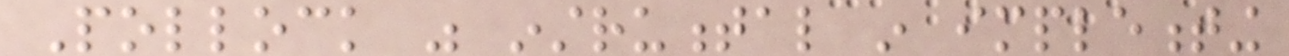Pollock was instrumental in implementing
